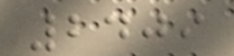2409
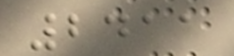2411
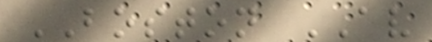BOSTON AV
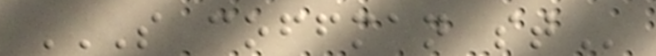S COFFMAN ST
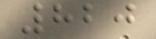820
